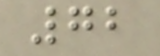72
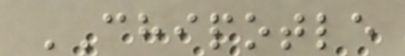CHIPOTLE
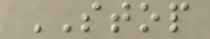STOP
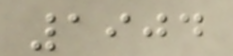1904
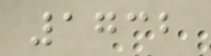1732
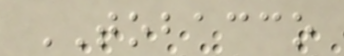TOBACCO
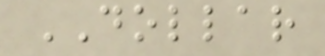DOLLAR
